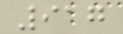917
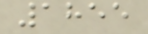1855
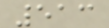513
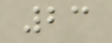23
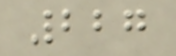227
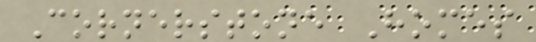Cornerstone Homes
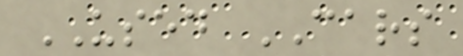USED CARS
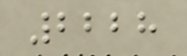2228
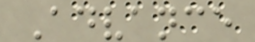Advance
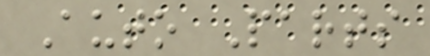Auto Parts
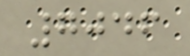7046
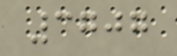3707
